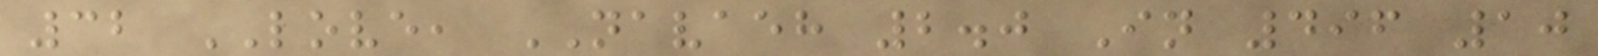32 LOVE, NAVAEH 2.0 In 496 10
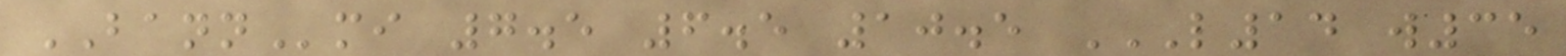BANNmi 7.5 6.5 10.5 L14 W35
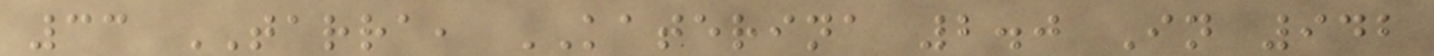33 TARRA, KATERINA 2.0 In 942
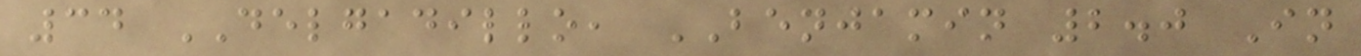34 DELGADILLO, BENJAMIN 2.0 In
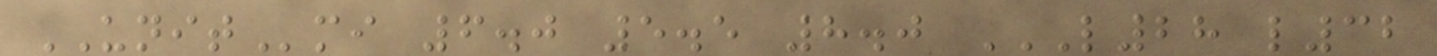UNITmi 6.0 5.5 8.0 L28 L32
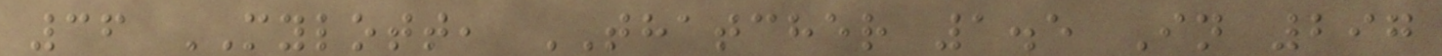36 MYLOTT, THATCHER 1.5 In 297
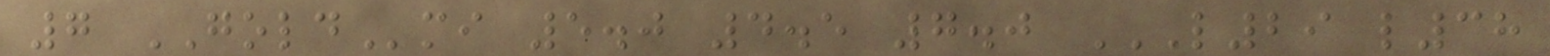7 GOLDmi 5.0 4.5 7.0 L29 L38
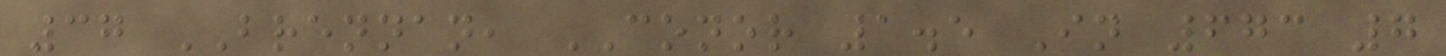37 BRENNAN, CONOR 1.5 In 673 7
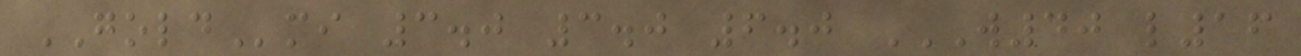GOLDmi 3.0 3.0 6.0 W40 L16
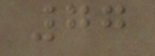77
